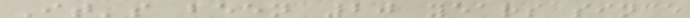It's been 20 years since
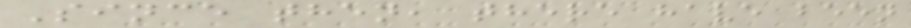Since then, there have been
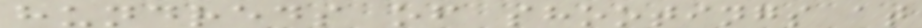hundreds of shootings at
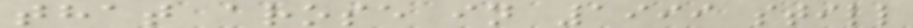that arose in 1999 still
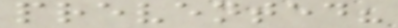prevented?
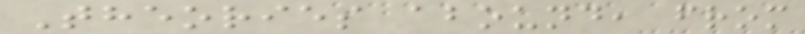Theories abound, from
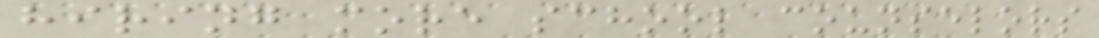hiring more school counselors
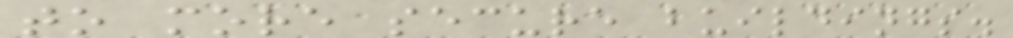to more secure buildings.
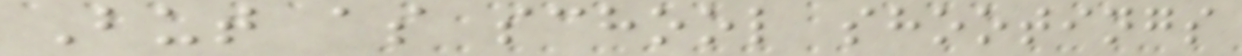But as school shootings
